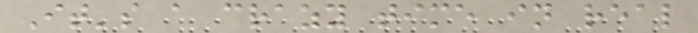It's a crazy time in real
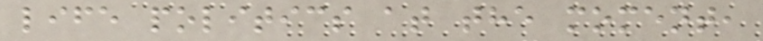life politics at the moment,
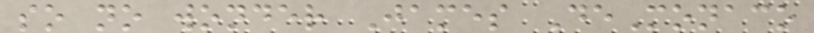so no wonder James DeMonaco
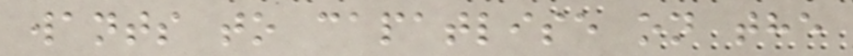wants to capatlise on the
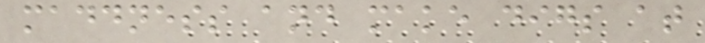maddness and make digs at
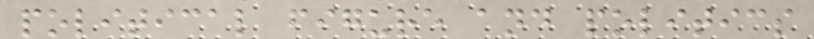political figure and politics
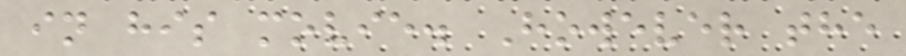in his movie. However the
